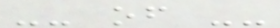-- of --
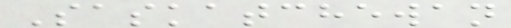Saskatchewan
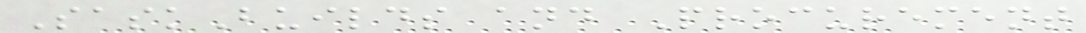SaskBuilds and Procurement
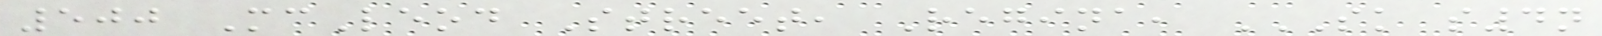500 McLeod Street, Regina, SK S4N
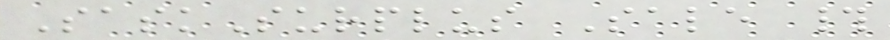SaskSurplus Sale #
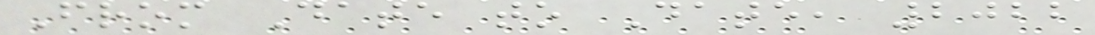From Date to Date, 2022
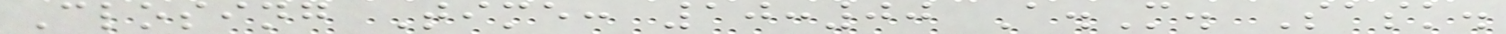Closing Time: 10:00 A.M. Sask.
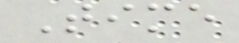Time
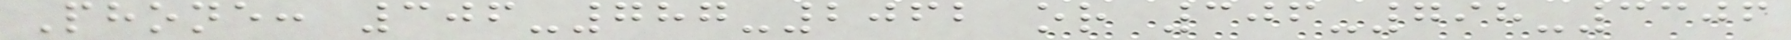Phone: 306-787-2062 or 306-798-3306
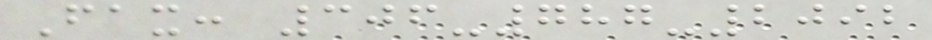Fax: 306-787-2092
